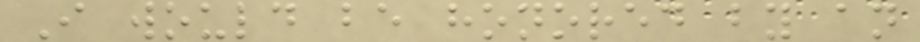I would be honored by an
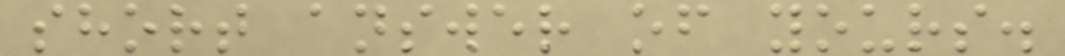short answer of yours.
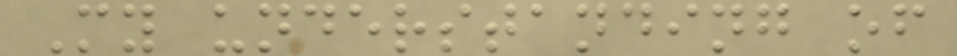My understanding of
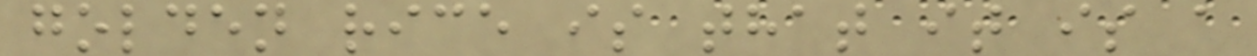golden rice is that it is a
